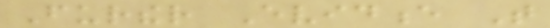Further Evidence That
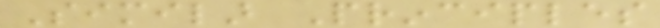Similar Principles
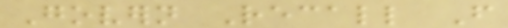Govern Recall From
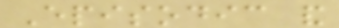Episodic and
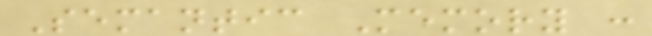Semantic Memory :
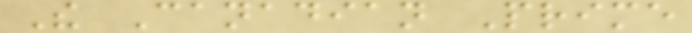The Canadian Prime
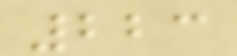223
